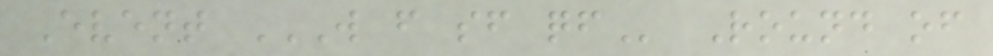Event W F SF QF Round of
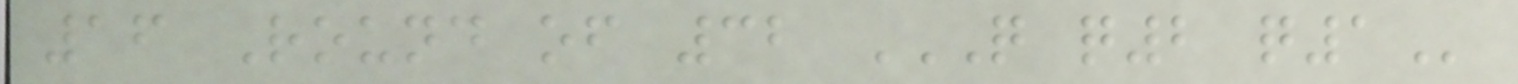16 Round of 32 Q Q2 Q1
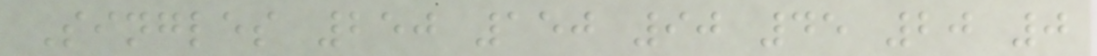Singles 250 150 90 45 20 0
